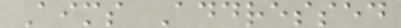Aims Addressed
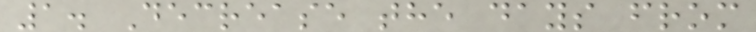1. Decrease the days from
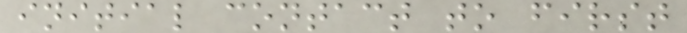initial contact to first
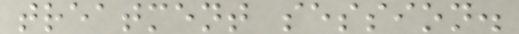treatment session.
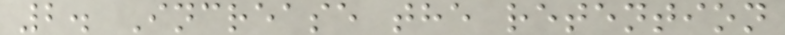2. Increase the retention
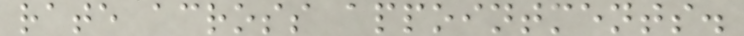rate across appointments.
